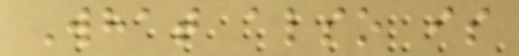What also is
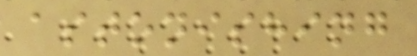astonishing
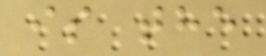is the
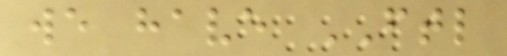we have FTL
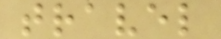travel
